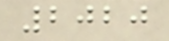2020
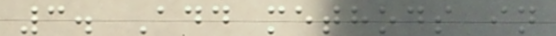3. Add methods in
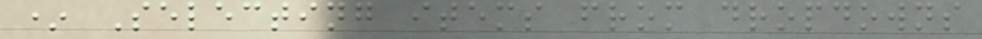* Selecting items from dropdowns
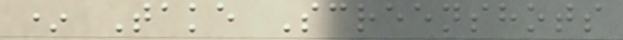* Take Screenshots
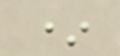*
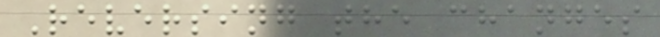Reversing the changes
